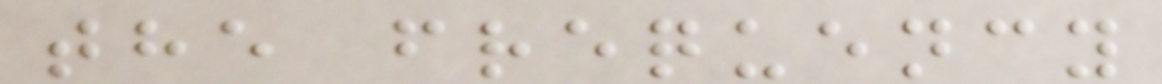the frequency
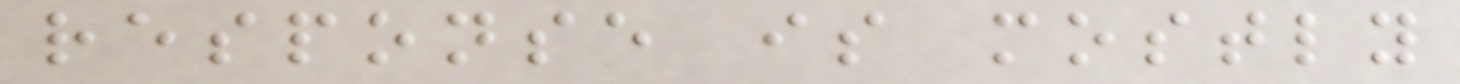response is mostly
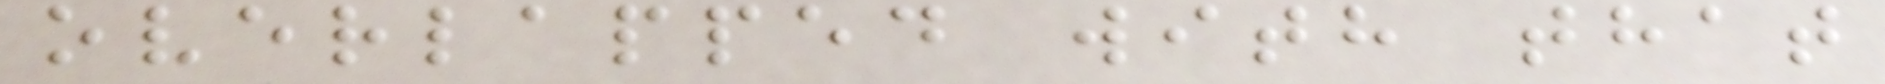overlapped with that
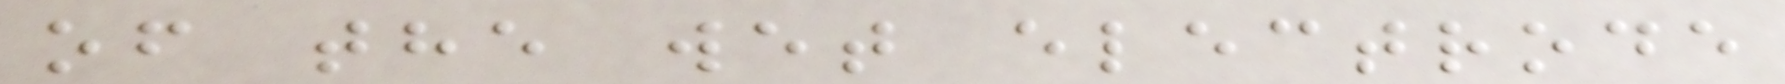of the wet electrode
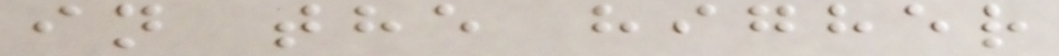in the higher
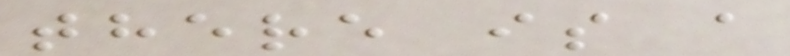there is a
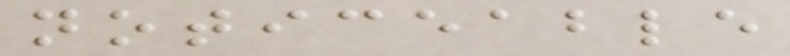noticeable
